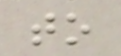to
